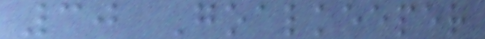30 Goalkeeper
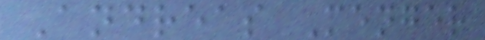Andreas Menger
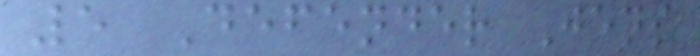5 Defender Jens
